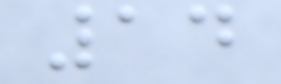14
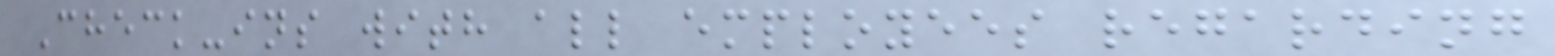Check-ins with all employees regarding
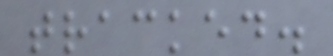tracked.
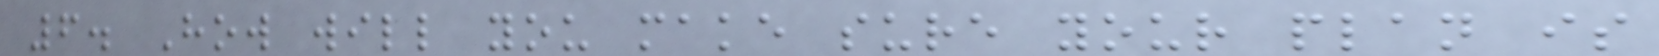6. How will you make sure your plan is
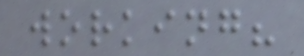working?
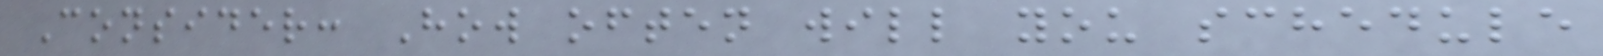Consider: How often will you schedule
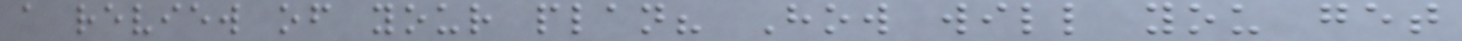a review of your plan? How will you get
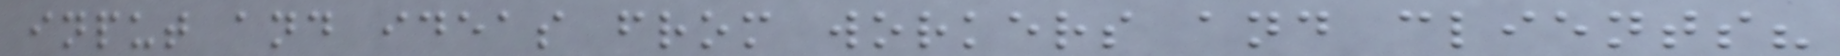input and ideas from workers and clients?
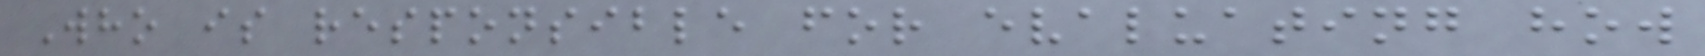Who is responsible for evaluating how
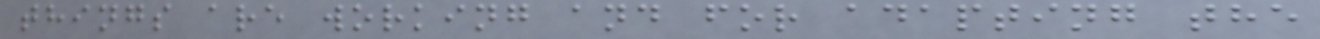things are working and for adapting the
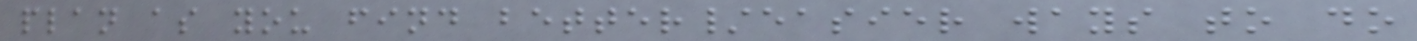plan as you find better/easier ways to do
